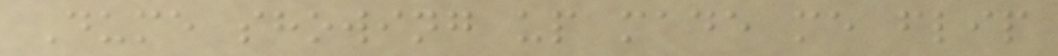Dume showing up made me flip
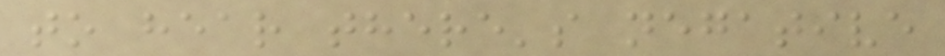to hear there's negative
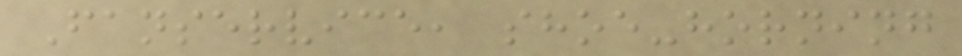Fanservice, shoe-horning
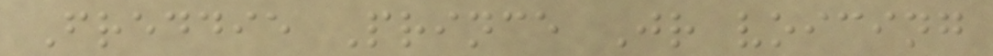Freddie Prince Jr voicing
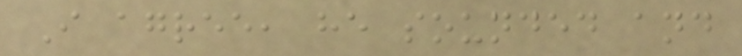I agree, he sounded and
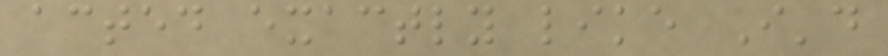acted exactly like I'd
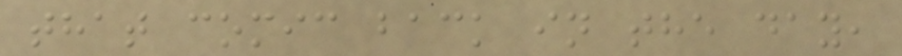that comic back in the day,
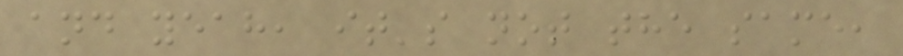and yeah, it's not the same,
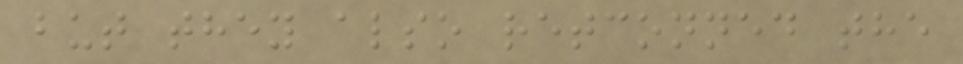but they also retconned the
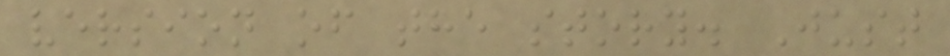version of the story. Just
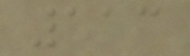113
